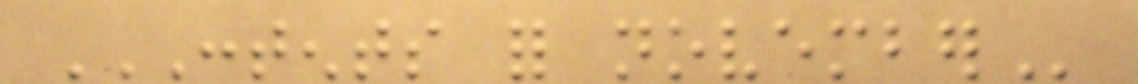CONTENTS FOR NOVEMBER
